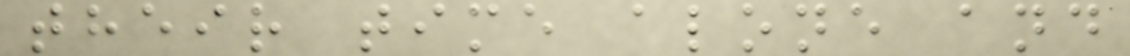their time alone and
